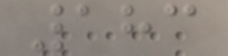183
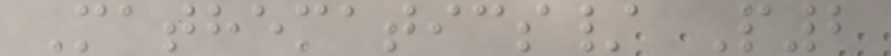Mathematics/ P2
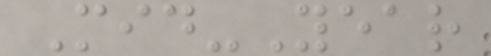Mid-Year
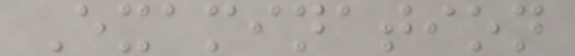Examination
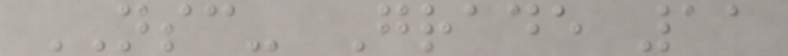NSC- Grade 11
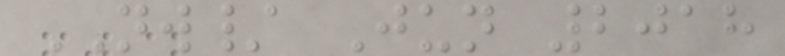NW/ Jun 2018
